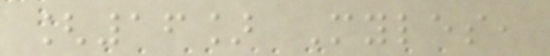[16] Myles,
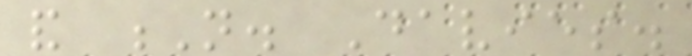and N. Davies.
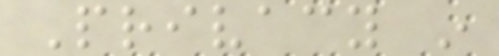Privacy in
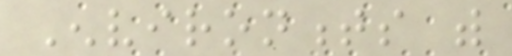Environments with
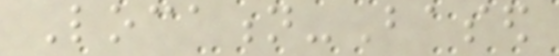Location-Based
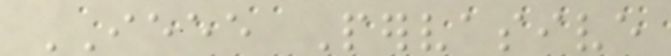IEEE Pervasive
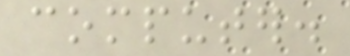computer.
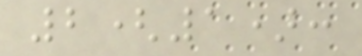2(1):
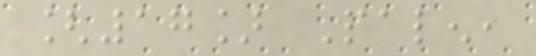[17] Palen,
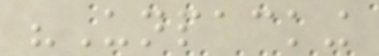"Unpacking
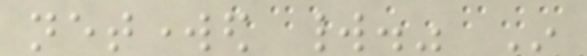networked world." In
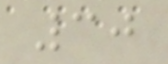30
